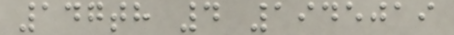147th 4 1945019
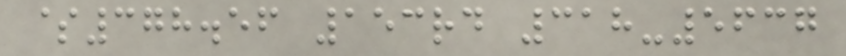$378.56 153rd 318-5637
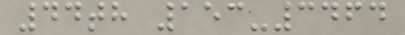44th 153-3464
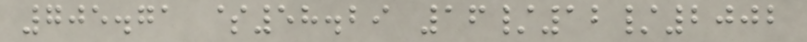705.71 $58.29 16/12/2002
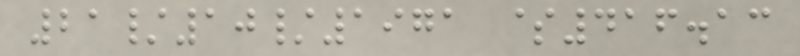21/10/1971 $416.13
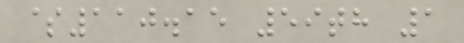$110.15 59th 1
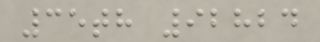35th 92824
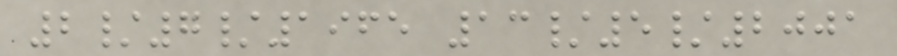2/7/1965 13/5/2001
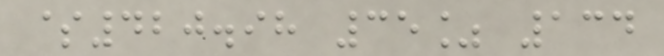$420.98 35% 134
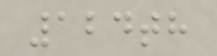124th
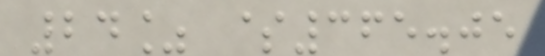24% $365.05
